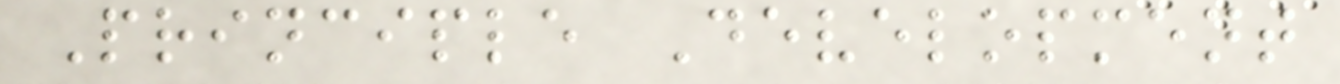Principle Development
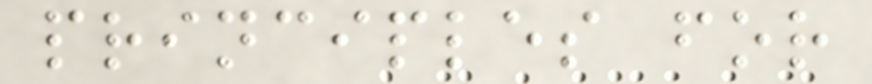principles for
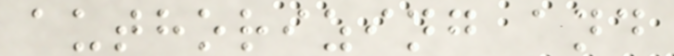authorizing and
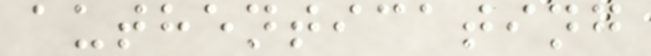authenticating
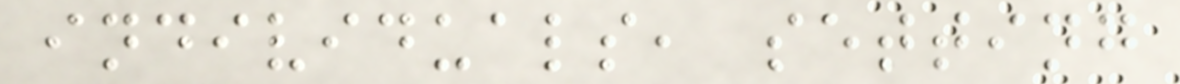individuals, setting
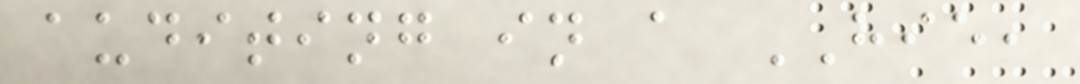auditing in a HIE,
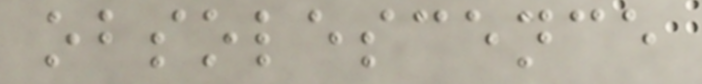obsolescence
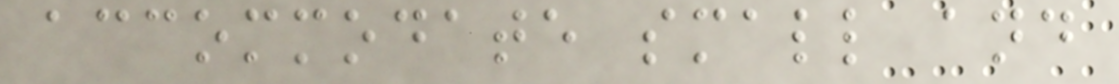accommodate small and
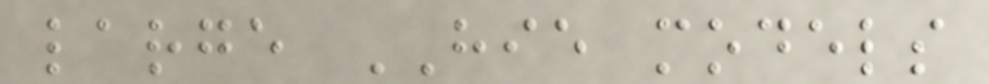large HIE models
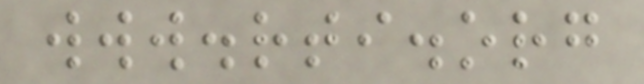www.rti.org
